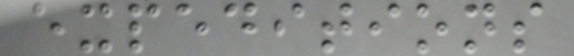expeditions
